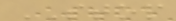STOP
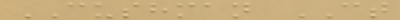CUSHMAN CT
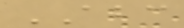ABC
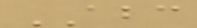ABC
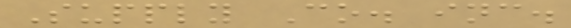Supply Co. inc.
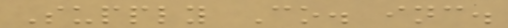Supply Co. inc.
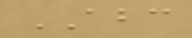ABC
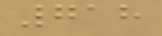718
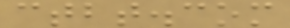ctbt.com
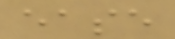ease
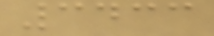3433
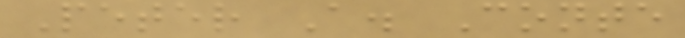Peter A. Conte
